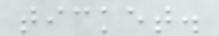ticket.
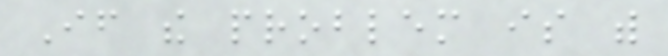If the problem is with
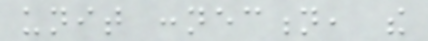unit connection, the
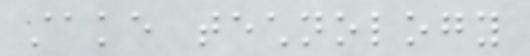stake technology
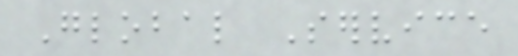Global Service
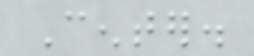Center.
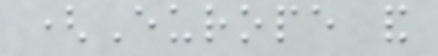(Europe and
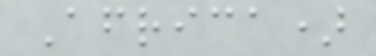Africa)
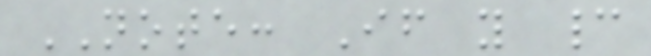NOTE: If you cannot
